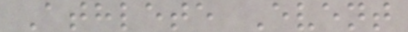Athlete Event
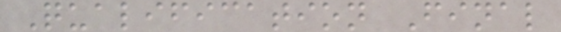Qualification Final
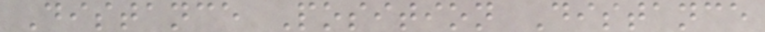Distance Position Distance
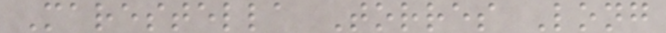Marestella Torres Long
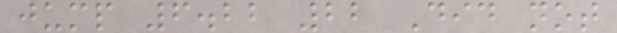jump 6.22 22 Did not
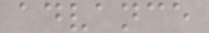advance
